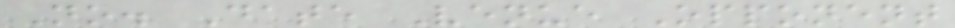No. Date Venue Opponent
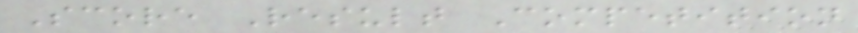Score Result Competition
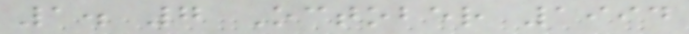1. 7 October 1994
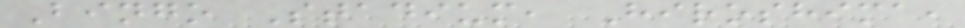Bingo Stadium, Hiroshima,
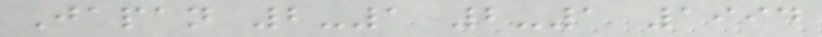Japan 2-1 2-1 1994
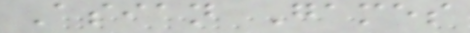Asian Games
